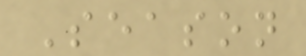Season
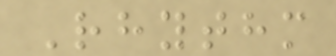Rhythm
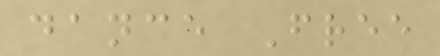dance Free
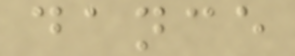dance
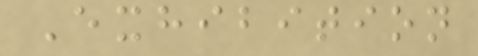Exhibition
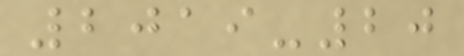2019-20
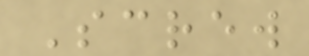Screw
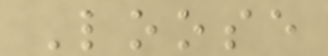Loose
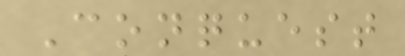Conquest
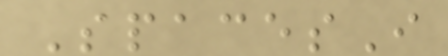SpacesI
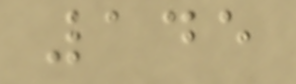145
